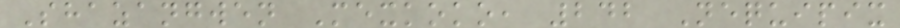Shazangwen Mexkoko, 242 Nequipix
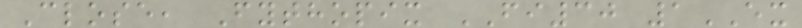Close, Fythopix FI30 1EX
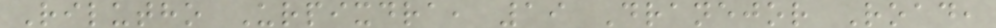Rilutho Urpixdra, 19 Dranejor Road,
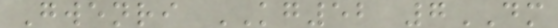Gwenri KG52 7DM
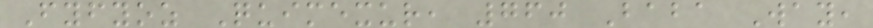Fyfyoz Quimexur, 760 Baba Way,
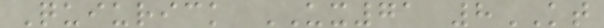Quiurick UX71 8KT
